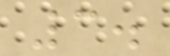3.
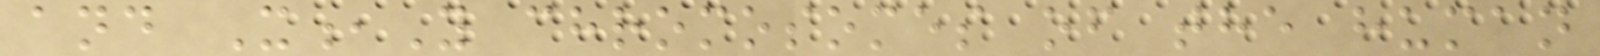and X,Y chromosomes of the human
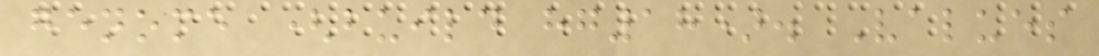genome (build hg18). Values
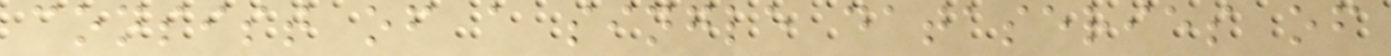consist of a single dataseries of
